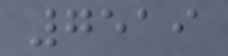7519
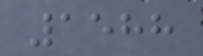1588
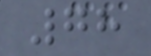78
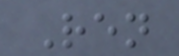Ren
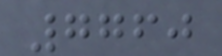7760
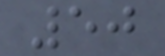50
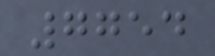7754
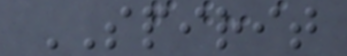SPIRIT
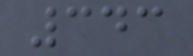343
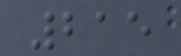215
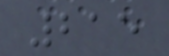215
